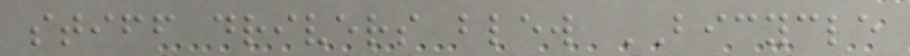stiff drivers blew BICYCLE
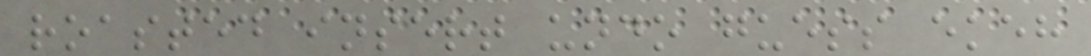roasted insert undo guess ekeh
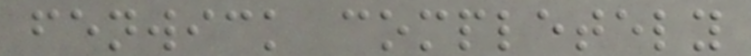fenwick completely
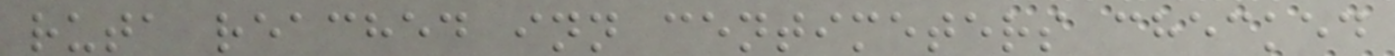ruta reached inn centimeters checked
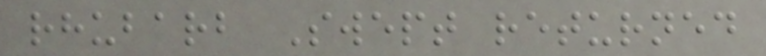rhubarb Swept returned
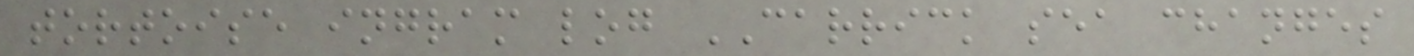tortoise ingram log CARRICK sea changes
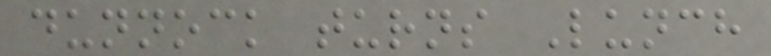dunnock turns Lunch
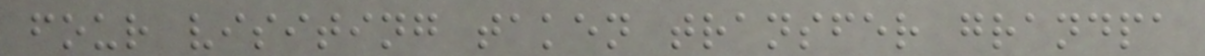four visiting taken transfer grandpa
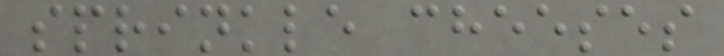sprinkle cheeses
